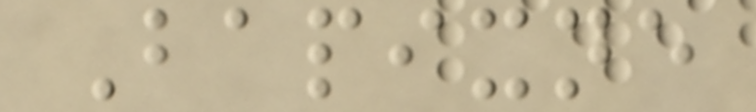Bapixne
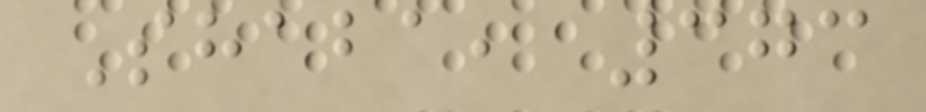Shaba, 373
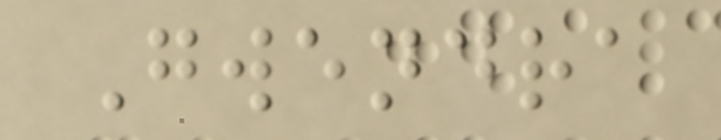Gwendra
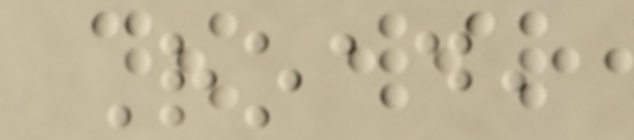Road,
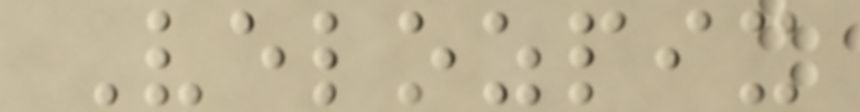Velozpix
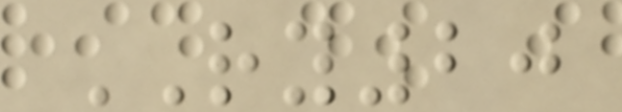RY20
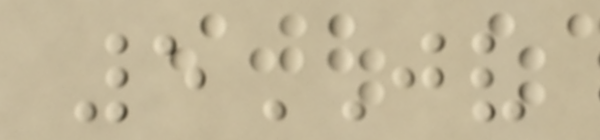5JV
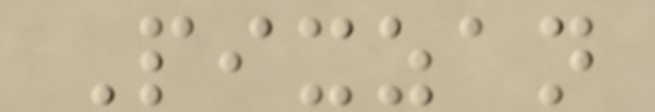Pixzan
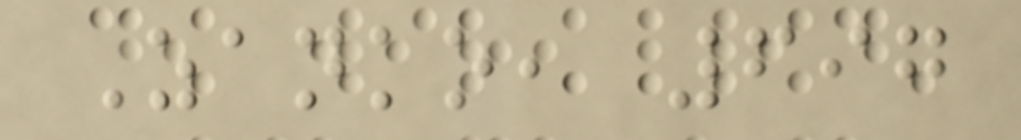Zanko, 697
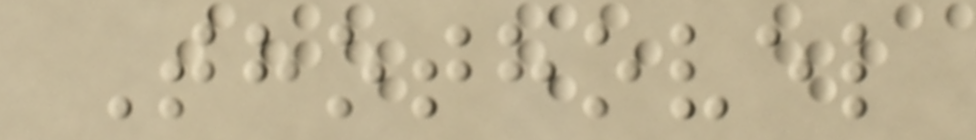Thothovel
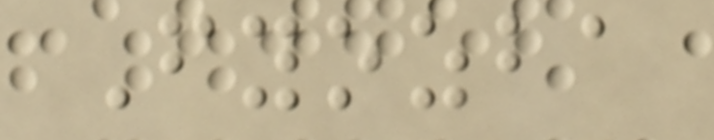Fyozba
